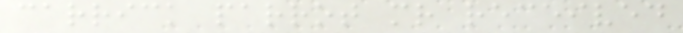carrick parrot mr received
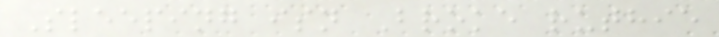Sleeping isn Broke ruthie
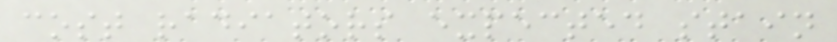cost radiators expected stain
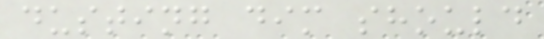dusting dim should
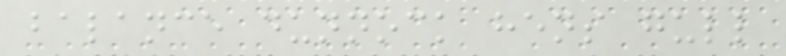balance dunnock hens gull
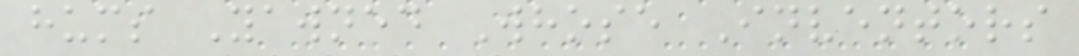hums Yawned Whose Inventors
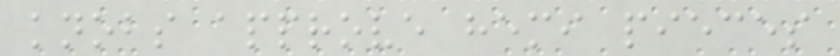knobs approve hemi pieces
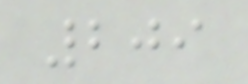209
